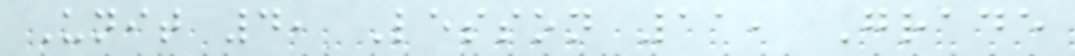Unit 4, Lesson 11, Grade
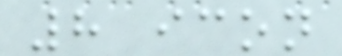8 icon
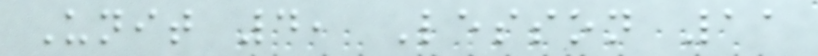Unit 4, Lesson 11
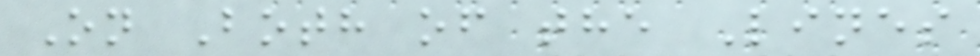On Both of the Lines
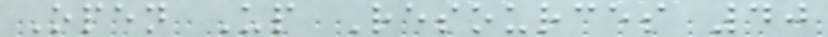Open Up Resources 40
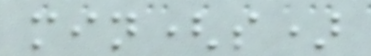min(s)
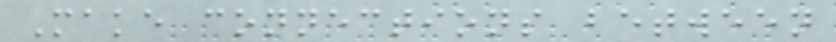Make connections between
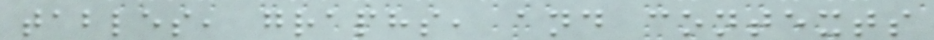tables, graphs, and contexts
